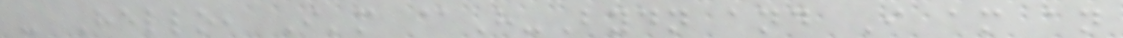- Hello, I'm @H-Bydn and I am an
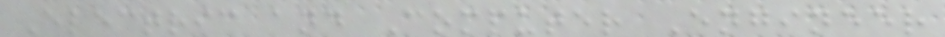Electric and Computer Engineer
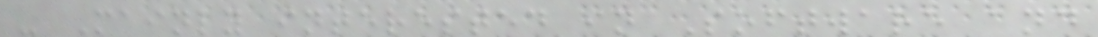- Mainly interested in Software and
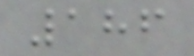186
